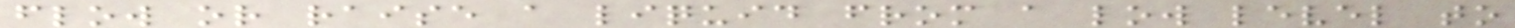flow or raise a liquid from a low level to
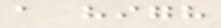a high
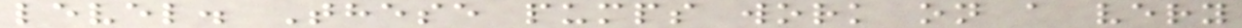level. These pumps work on a very
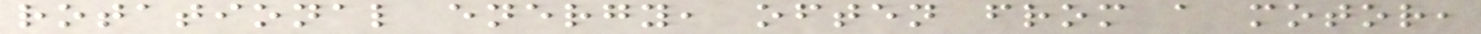rotational energy, often from a motor,
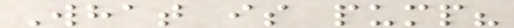What is pump?
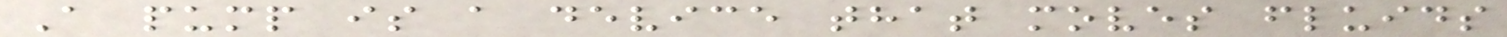A pump is a device that moves fluids
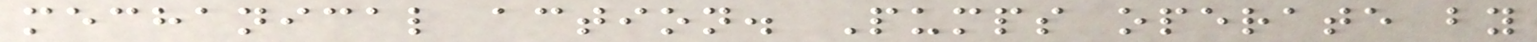mechanical action. Pumps operate by
